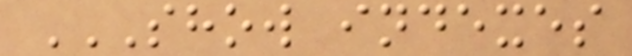SHOW INDEXES
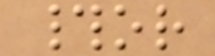#or
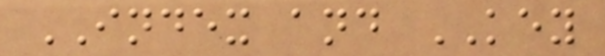INDEX and KEY
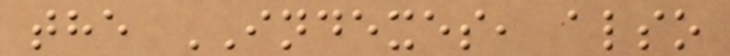the INDEXES, also
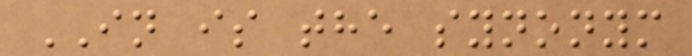IN is the synonym
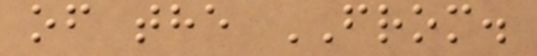of the FROM.
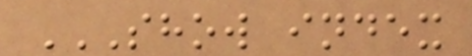SHOW INDEX
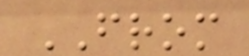FROM
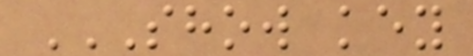SHOW KEY
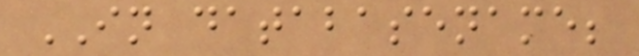IN databasename;
